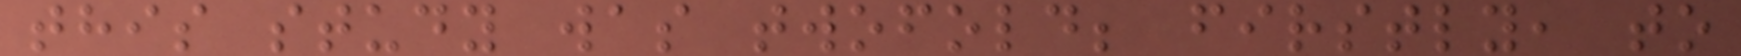this study was twofold; firstly, to
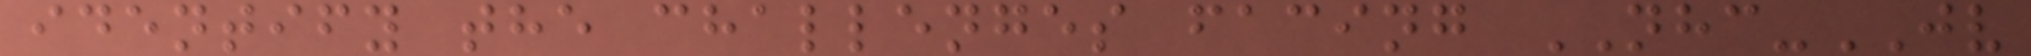identify the challenges facing NHC-JV
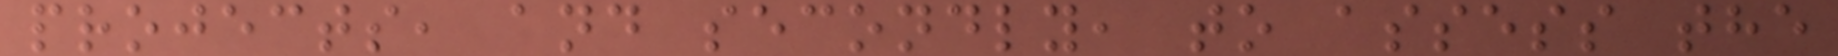projects, and secondly, to assess the
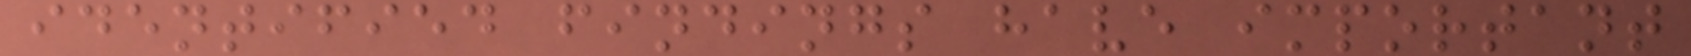identified findings have important
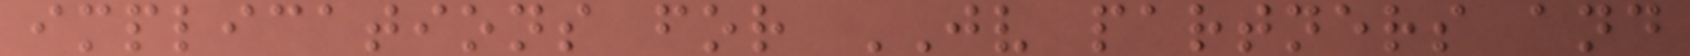implications for JV partners and
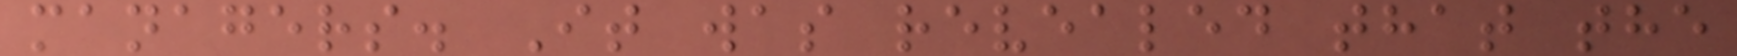managers. It was revealed that the
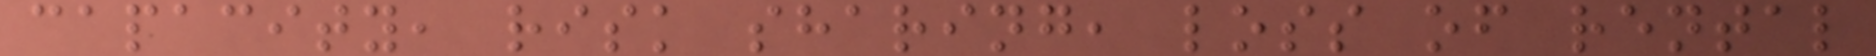capacity, risk sharing, loss of rental
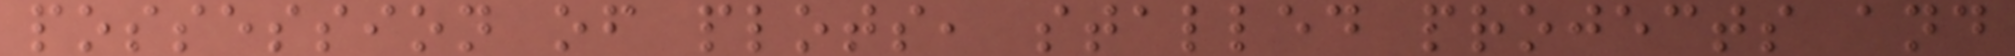possession of plots, stalled projects and
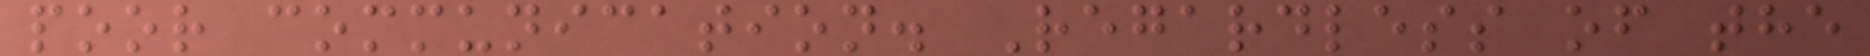poor communication. Regardless of the
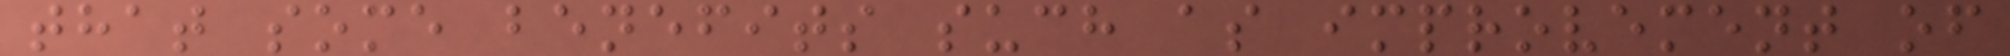that some benefits such as improvement of
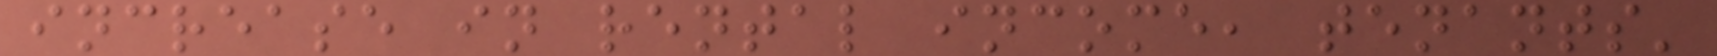increase in rental income, tenants'
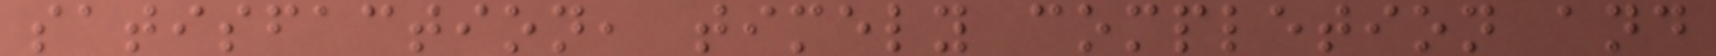satisfaction, timely completion and
